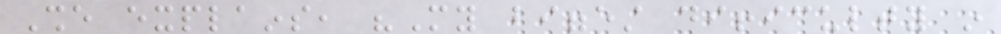She explains, "My biggest difficulty in
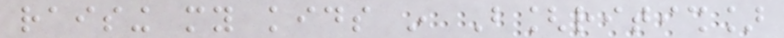raising my kids in B[ritish]
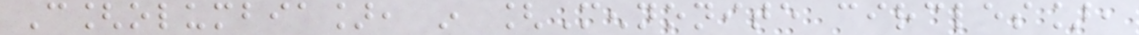C[olumbia], in [Mennonite circles],
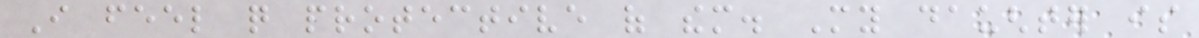I feel quite protective of them. My daughter is
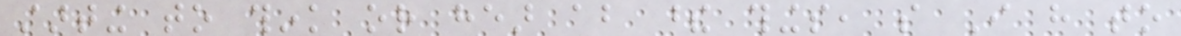starting to think or hear about these things, so I have to
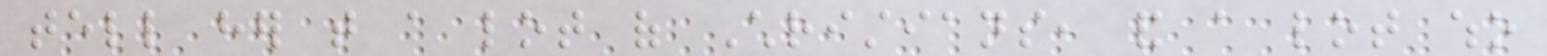tell her that a lot of Christians, and a lot who
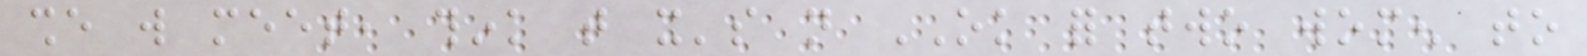she will meet, think that it's not OK for two women to
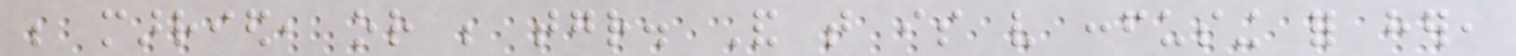be married, or be together. And that is very confusing for her,
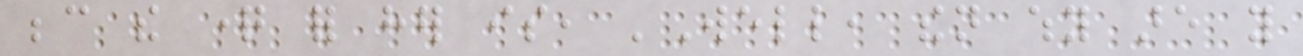because the question for her is, 'Well, then why are you
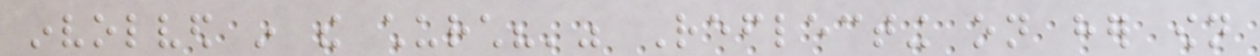involved in the church?'" Reflecting on her own
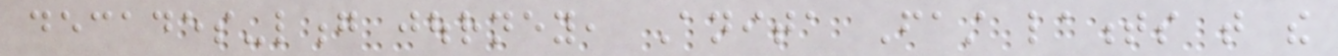decades-long journey, Anita Fast laments that the
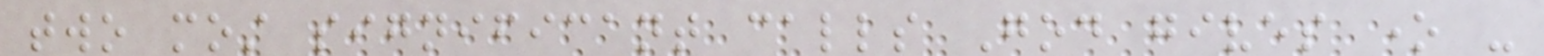two most significant calls God gives one -
